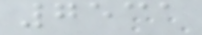7531
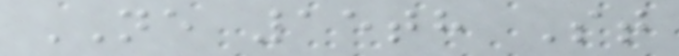NE 15th St
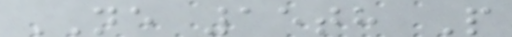NE 15th P
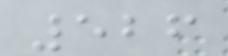526
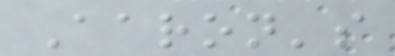Aaron's
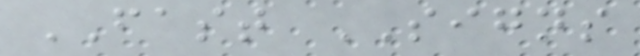FAST SIGNS
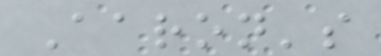Aaron's
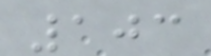103
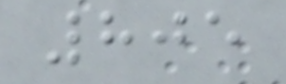805
